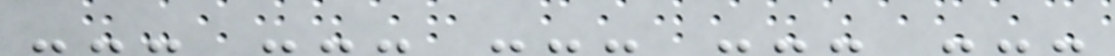--- --- --- --- ---
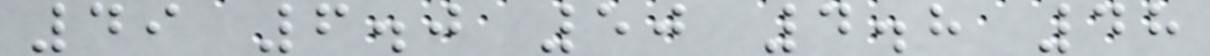49 6.0 50 4.8 48
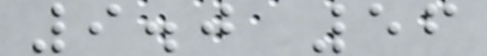9.0 56
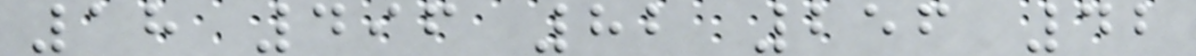18 496 82 256 42
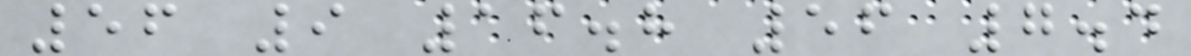56 9 16.8 56 7.4
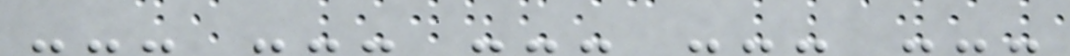--- --- --- --- ---
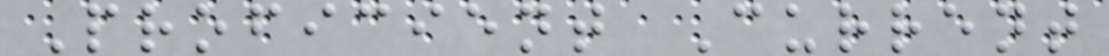Proficient Current
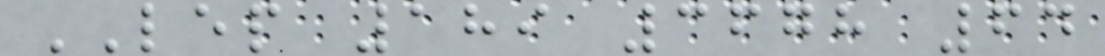LEP 189 3678 64
